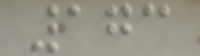173
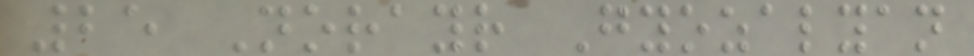25 Norayr Gyozalyan
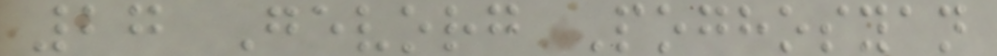27 Gevorg Poghosyan
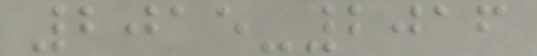2015-2016
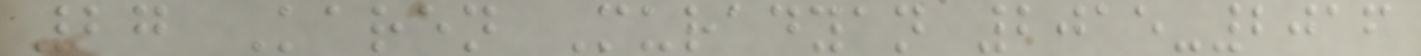27 Karen Muradyan 2015-2016
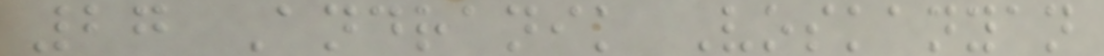27 Andranik Voskanyan
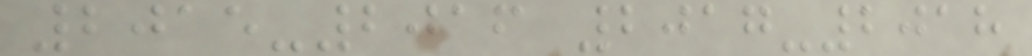2015-2016 2017-2018
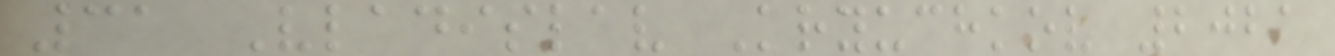31 Vladislav Kryuchkov 2021
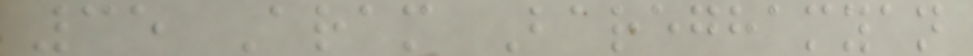35 Aram Bareghamyan
